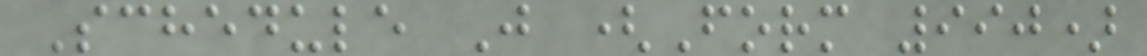Schedule J (Form 990)
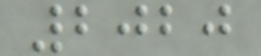2020
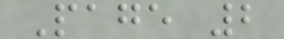Page 2
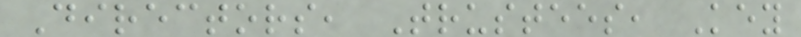Directors, Trustees, Key
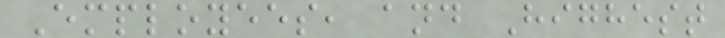Employees, and Highest
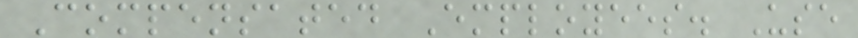Compensated Employees. Use
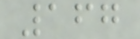167
